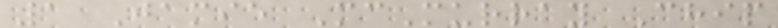1 Jamie McMurray Chip
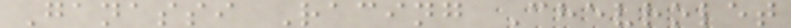Ganassi Racing Chevrolet
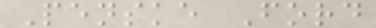Penske Ford
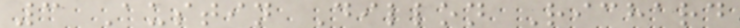3 Austin Dillon Richard
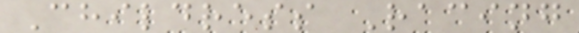Childress Racing
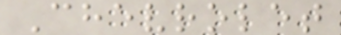Chevrolet
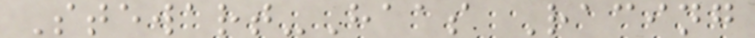Stewart-Haas Racing
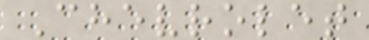Chevrolet
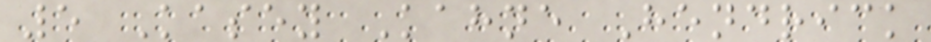5 Kasey Kahne Hendrick
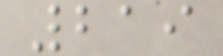219
